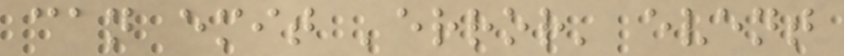can emit 'error' event
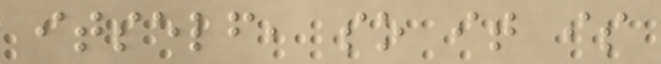itself, so it is
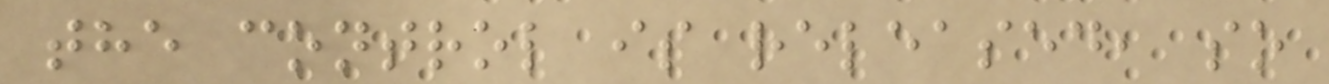the control is released, so
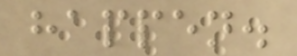happen.
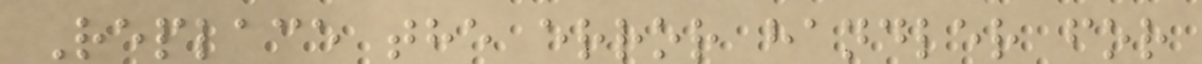Replace the error handler for
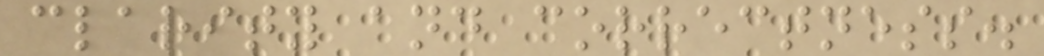clarity and correctness.
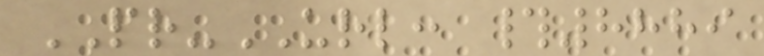PR-URL: #8889
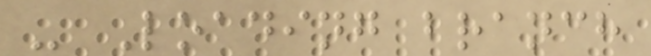- Loading branch
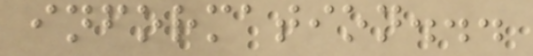information...
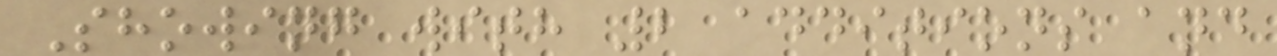Showing with 2 additions and
